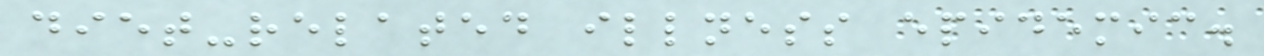diet-related illness epidemic.
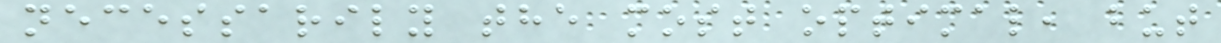necessarily the most optimal, but
